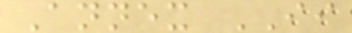Annex II
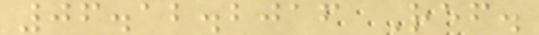06.12.2016 Ref.
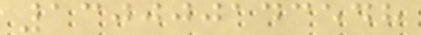130000143548
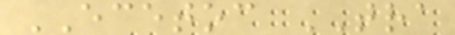ECETOC TRA
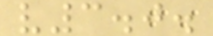v3.0.
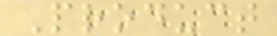Product
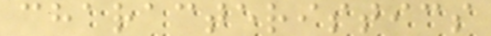characteristics
